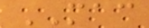MAC
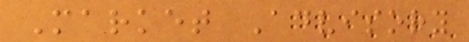Market Advisory
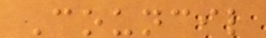Council
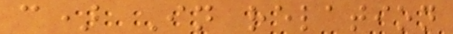c) In relation
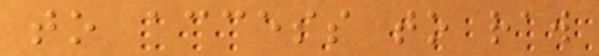to access to raw
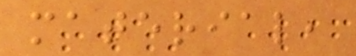material,
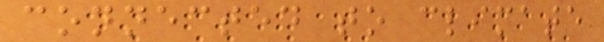connected to climate
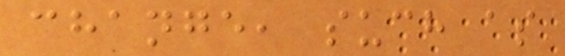change, such as
